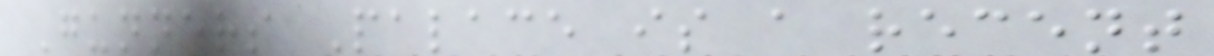Gunners Palace is a recent
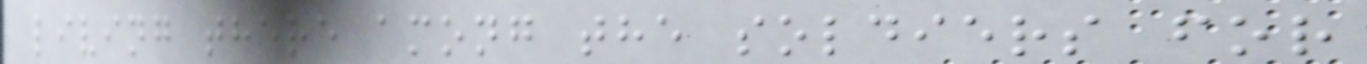living there among the soldiers for
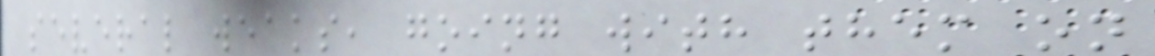several weaks, going with them on
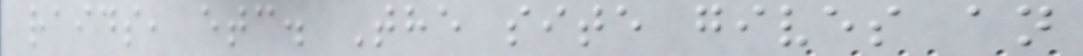raids, etc. The site gives an
